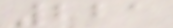221
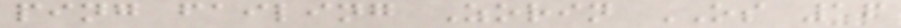ping failing Zorin OS 16
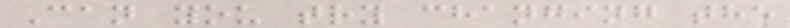Can you try changing the
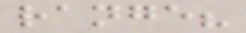range?
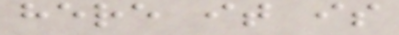here it is
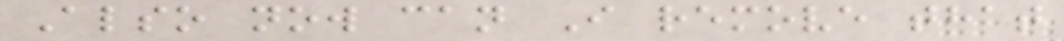Also now can I remove that
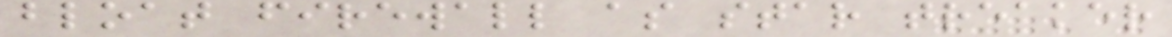bloat firewall as star treaker
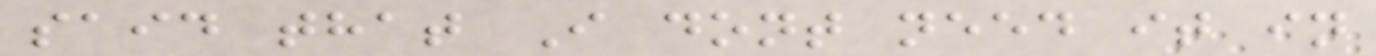said that I dont need it in
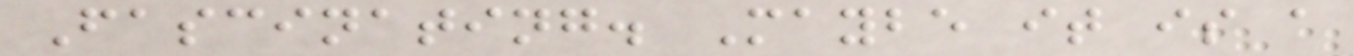Fascinating. Maybe it is a
